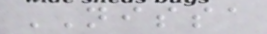NISSA
